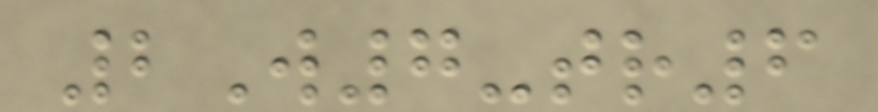2W7-tr6
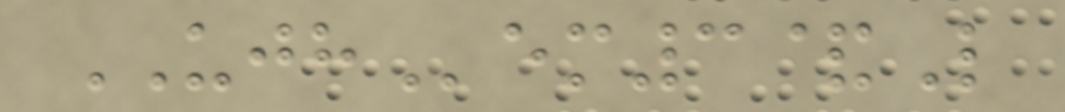UJHem3&L
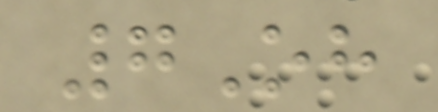7Oh
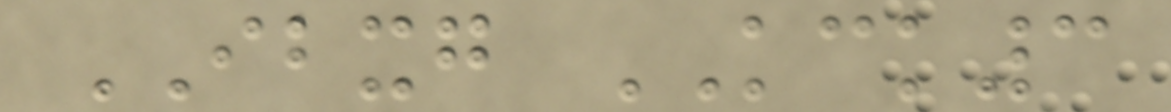IBXG KCK3
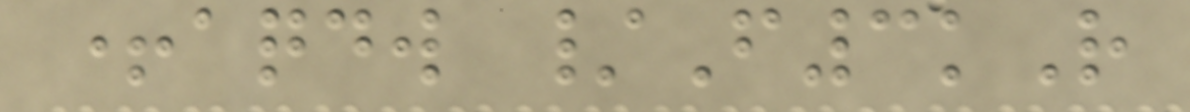+aqdw /F3kR
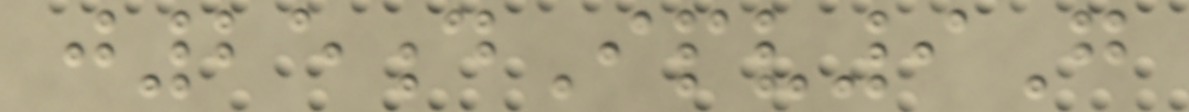j25dIpv9G
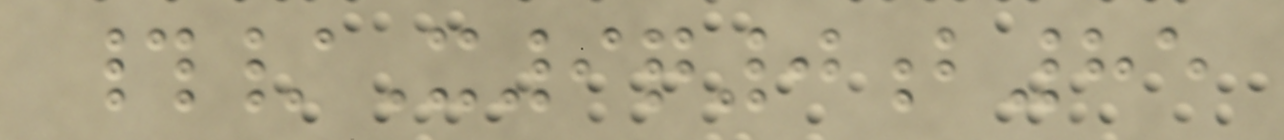#/X9q0b85
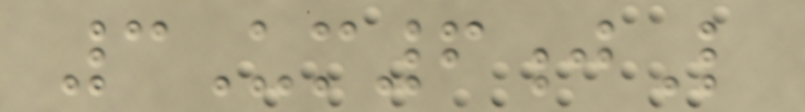3Um6jL
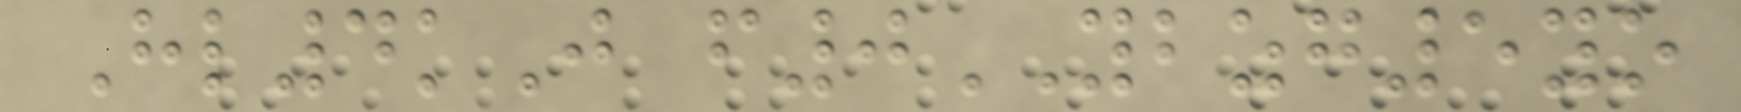Hl4kJ f0YBZG5yo
